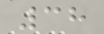38
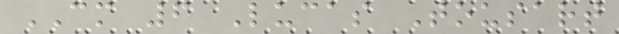CM 6 Lucas Tousart
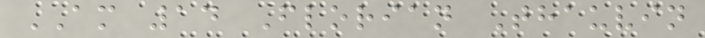AM 14 Florian Thauvin
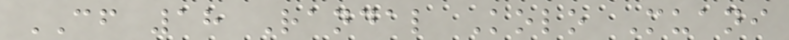CF 18 Randal Kolo Muani
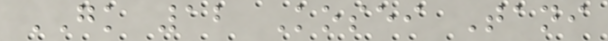GK 12 Kosei Tani
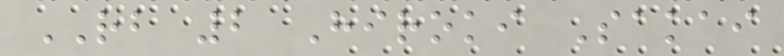RB 2 Hiroki Sakai
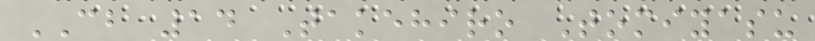CB 14 Takehiro Tomiyasu
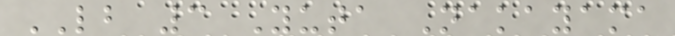LB 3 Yuta Nakayama
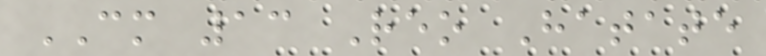CM 13 Reo Hatate
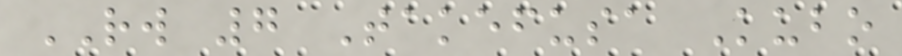RW 7 Takefusa Kubo
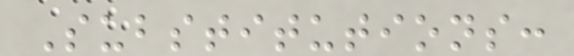Substitutions:
